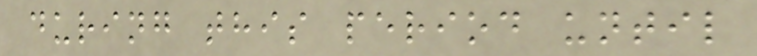during this period until
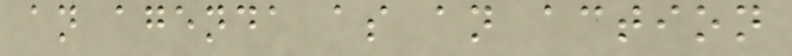an agenda as an action
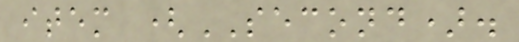item (SECOND).
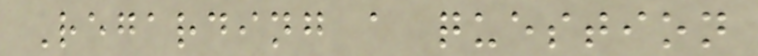Regarding a question
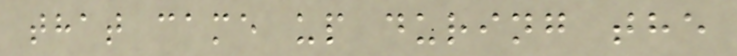that came up during the
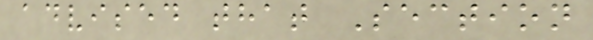advised that Section
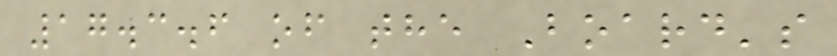17.3.6 of the Board's
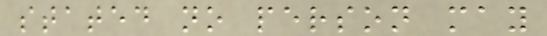stated no person may
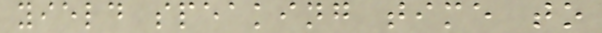yield speaking time to
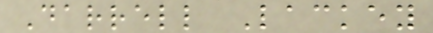Darrell Lackey
